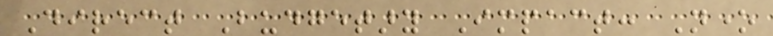Direct Budgetary Impact: None
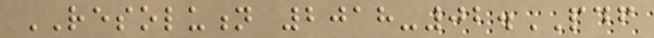RESOLUTION 2018-02.PDF
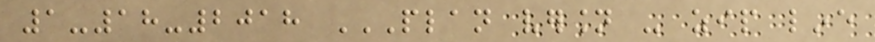1-18-2018 PLAN VERSION - ZIP LINE
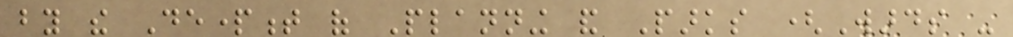by the Department of Planning and Parks (Wards -
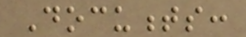Documents:
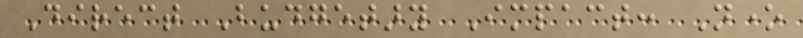Direct Budgetary Impact: None
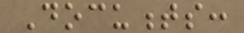Documents:
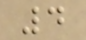4
